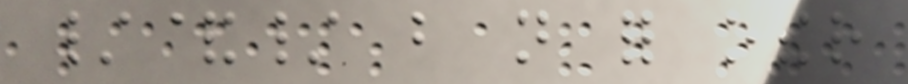/&/ but not for other
